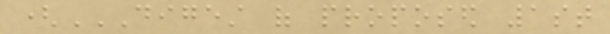(DIGEST OF PROPOSED 1ST
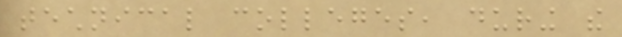technical colleges, during the
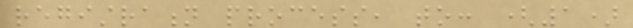registration process, to: (1)
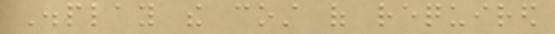Display the cost of required
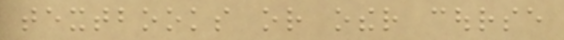textbooks or other course
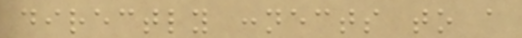directly connects to a
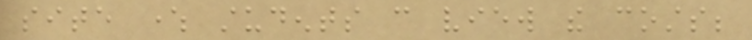site where students can view the costs;
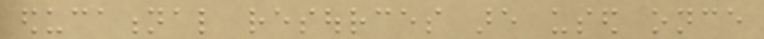educational resources are used once
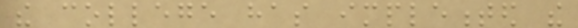the college has implemented the
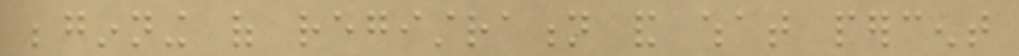beginning of registration and what percent
